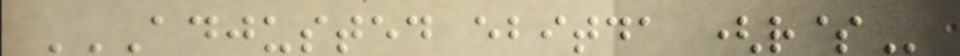ADJUSTED EBITDA (R$
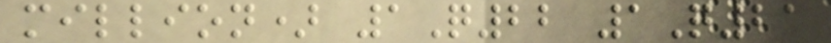million) 1Q22 1Q21
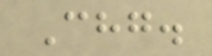Chg.
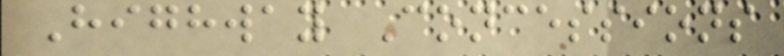Highway Concessions
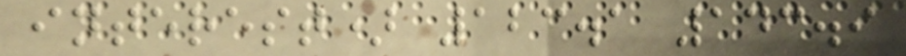interest) 123.1 143.9
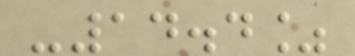-14.4%
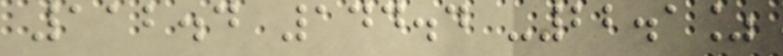112.4 144.4 -22.1%
